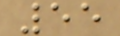55
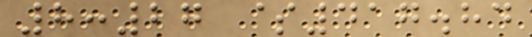8:27 $417.84
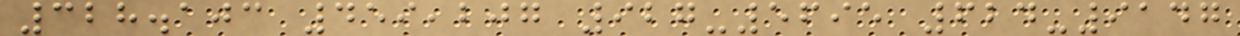328.103 459,207 927-5695 624-9147
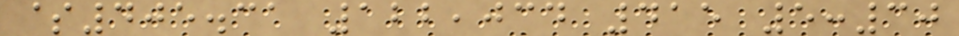$405.31 122,034 415 5:30
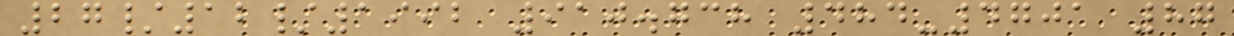27/12/1992 910.738 484-4701 87
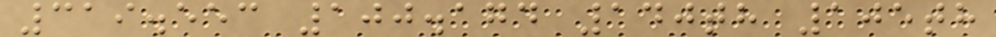319.553 100.174 140th 105th
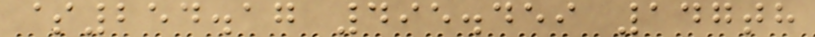$254.17 495.459 147th
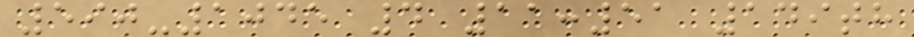590-1045 4 11:51 149th
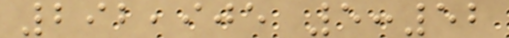292,905 5:52
